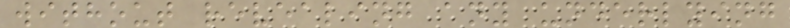without revealing any underlying
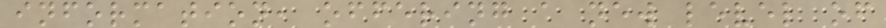information, offering a new level of
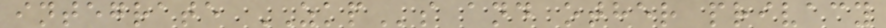integrate ZKPs and other privacy
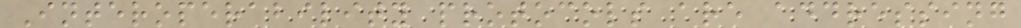Interoperability protocols are addressing
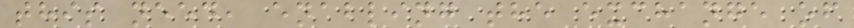this need, enabling the exchange of
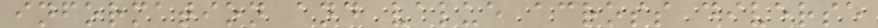information and value across diverse
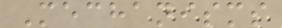Mechanisms
